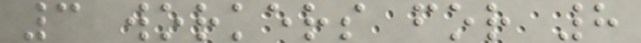3 workers for 8
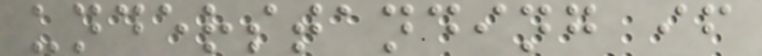understanding if
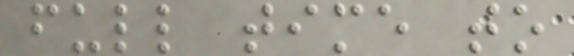full time to
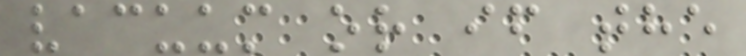vacuum or if the
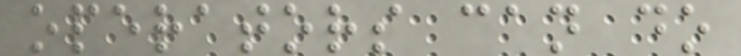operators can do
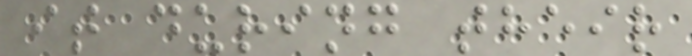it during their
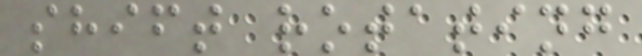shift rotating
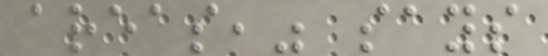areas," says
